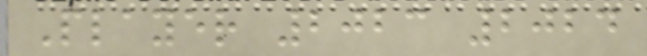Player 2023 2024
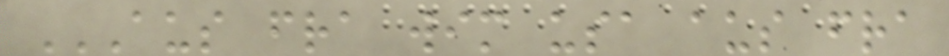AUS FRA WIM USA AUS FRA
